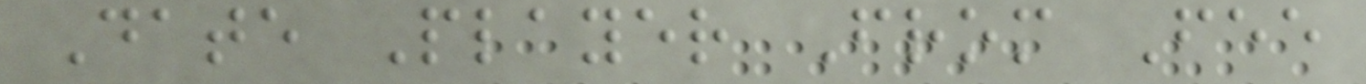Date Player From Fee
